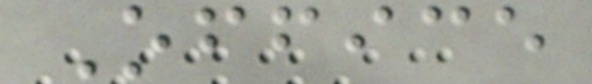Office
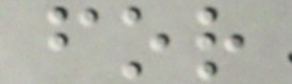for
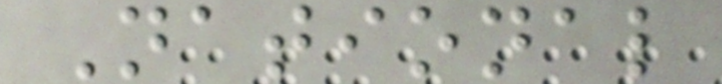National
